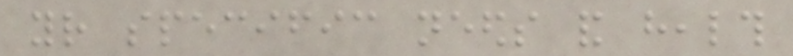your specific needs and health
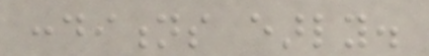conditions early.
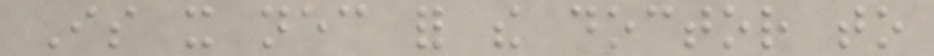Is it necessary for the doctor to
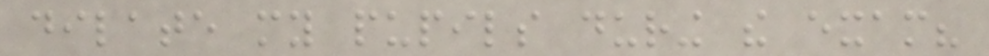dilate my pupils during the exam?
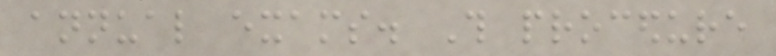annual exams. This procedure
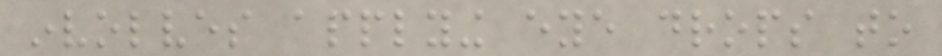involves applying eye drops to
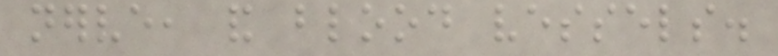nerve, and blood vessels.
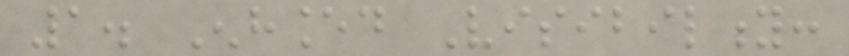1. Enhanced Visibility:
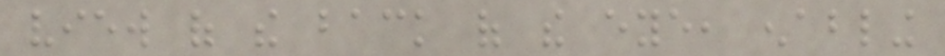view of the back of the eye, enabling
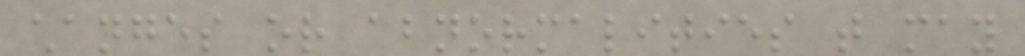changes or abnormalities that may
